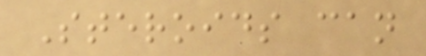Steroids can
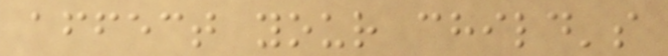affect your child's
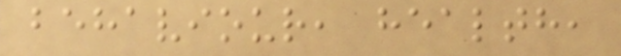behaviour, health,
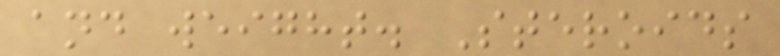and weight. Steroids
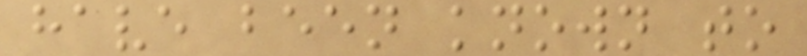have been known to
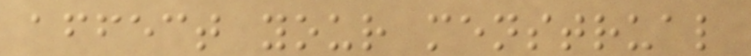affect your menstrual
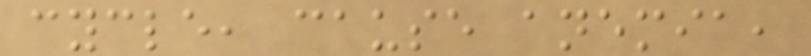cycle, cause anemia,
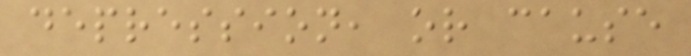depression, or cause
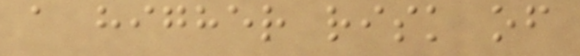a higher risk of
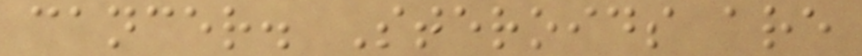cancer. Steroids are
